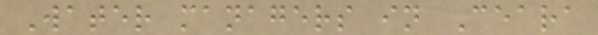Water managers in Ceara
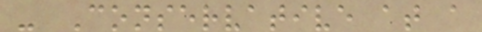- Conservative at a
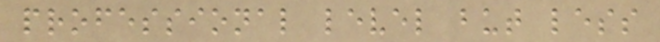professional level but less
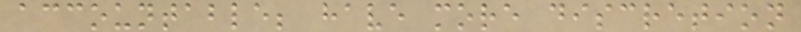accountable; have more discretion
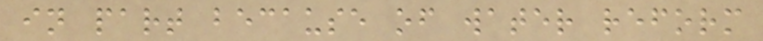in part because of water reform
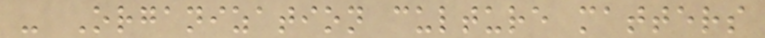- Organization culture matters
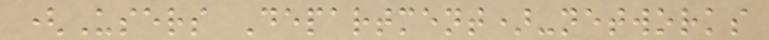(Users Department)-networks
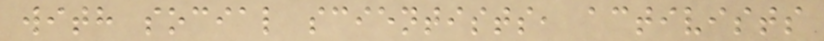with social scientists, activists
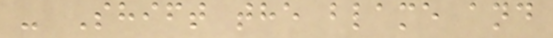- Shift the blame and
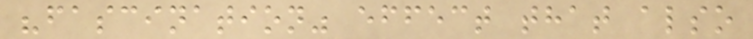"fascination" effect that also
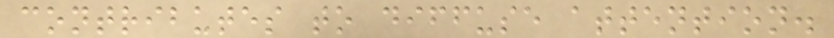contributes to diffuse attention.
